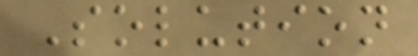Solution
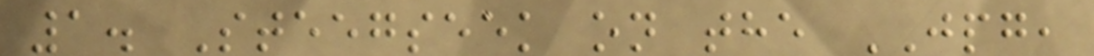1. Steegseek on the JPG,
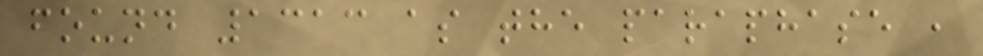found 1313 as the paraphase ,
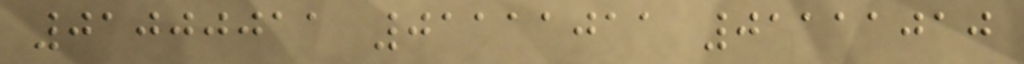01000011 01111011 01111010
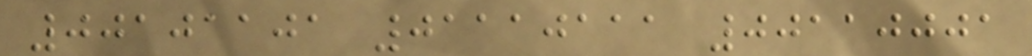00101101 01110111 00110001
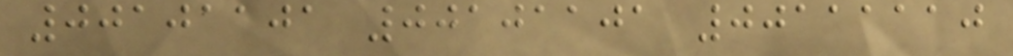00101101 00101101 00111110
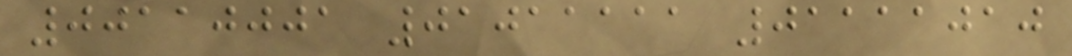00110001 01011111 01111010
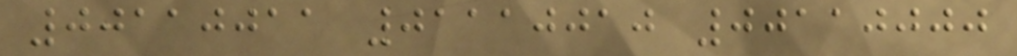00110011 01110010 00110000
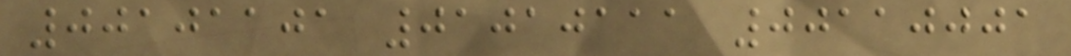00101101 01010111 00110001
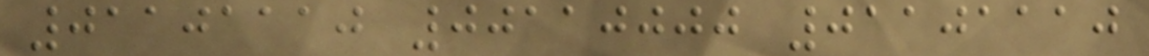01101110 00110000 01101110
